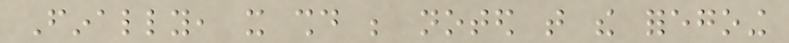Finally, it should be noted that the foregoing
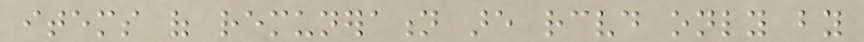items of remuneration are received only by
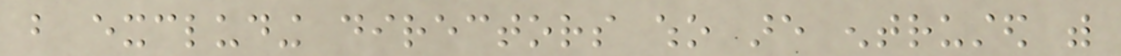but excluding directors who are entrusted with
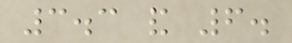3.3 and 6.
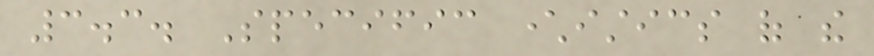3.3. Specific characteristics of the
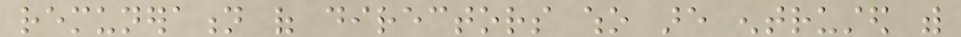remuneration of directors who are entrusted with
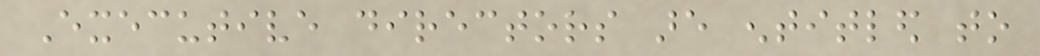Executive directors are entitled to
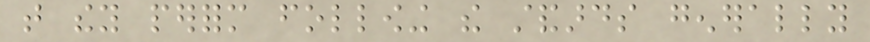that they perform following the standards generally
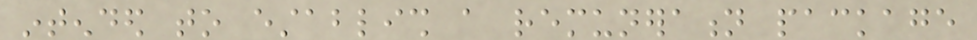intended to establish a remuneration package
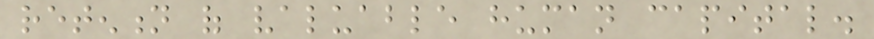retention of valuable human capital.
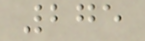275
